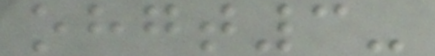ohgt3-
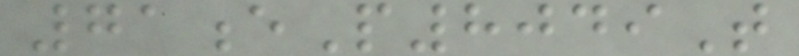71eP8049T
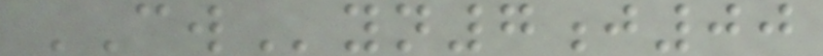CWyn7j00
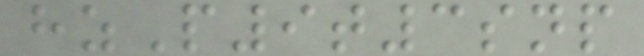hzP9t3snp
